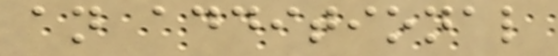an additional
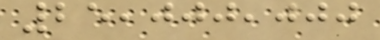25,000,000
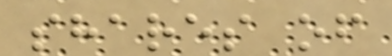shares of
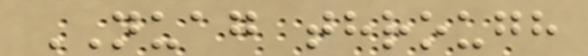NUAG through
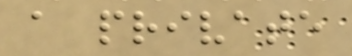a private
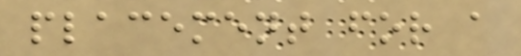placement for a
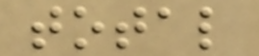total
